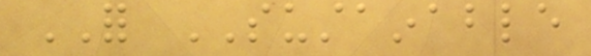FOR SUSTAINABLE
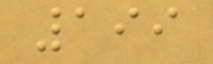199
